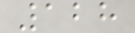128
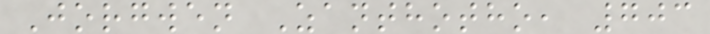Jorgwen Zanthotho, 703
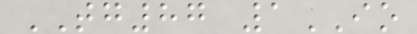TG87 1IO
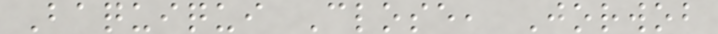Baquiqui Close, Jorwob
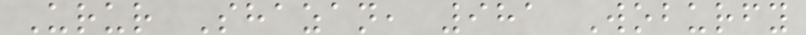Urur Shazan, 981 Woburfy
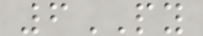6PY
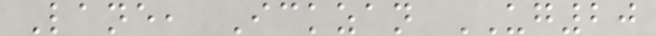Lane, Ickzan UG20
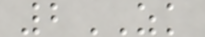2ZK
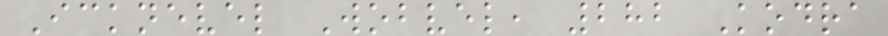Icknevel Wobvel, 282 Kodra
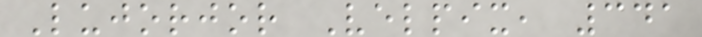Lujorjor Velpix, 341
